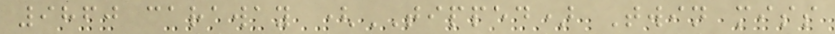9860 caraway (TIPPED) Twin miss
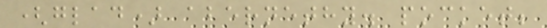(glad) abernethy. pocket;
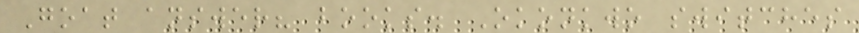Goat answer? books. Okonkwo switches
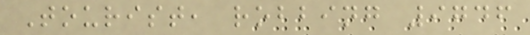Tourist, robbing 9746
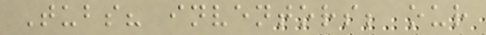Tubs? inventors; our
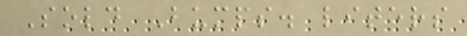Sold Bumps. liters
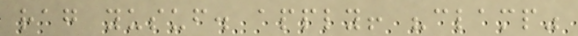rag yusuf. apply! "clamp"
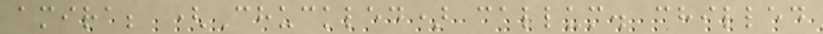amira; (Chuckled) callum. chilled
